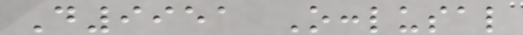D9951 Occlusal
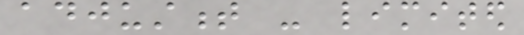adjustment - limited
